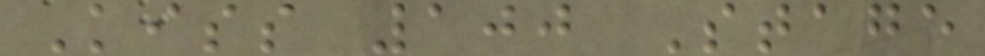Kiss 100 Stage
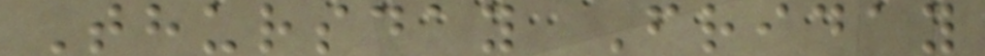Thursday Friday
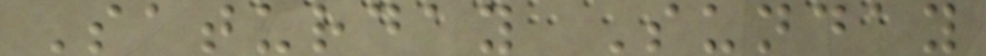Saturday Sunday
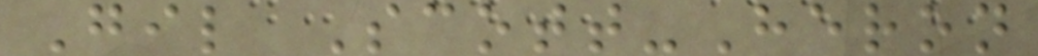Gil Scott-Heron
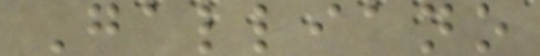Galliano
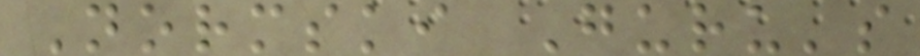Normski Guru's
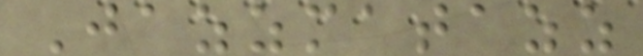Jazzmatazz
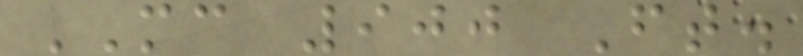MC 900 Ft.
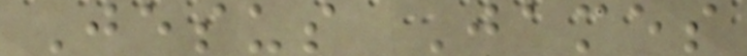Jesus James
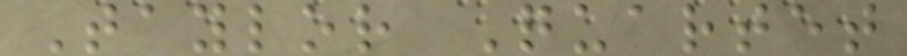Taylor Quartet
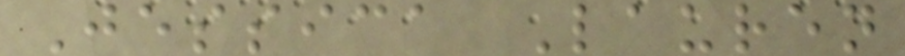Jessica Lauren
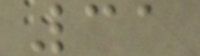31
